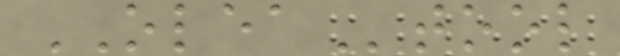OLEAtool
